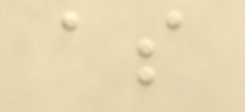as
